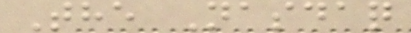The Nasdaq
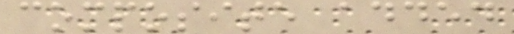composite added
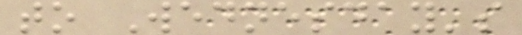to Wednesday's
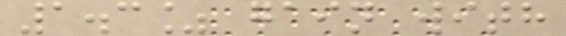1.3% gain with
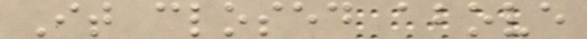It closed above
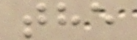the
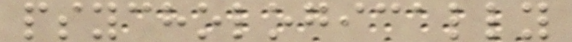psychologically
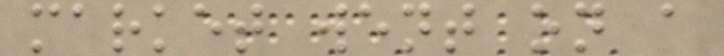market went on a
